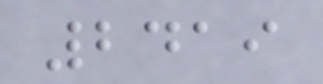2419
